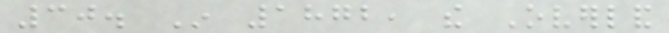30. In 1872, the Overland
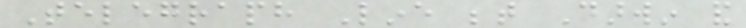Telegraph Line between Darwin and
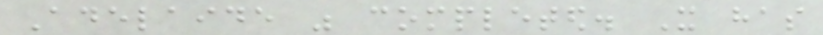Adelaide was completed. It has
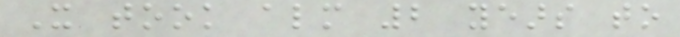It took almost 2 years to
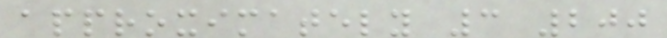approximately 3 200
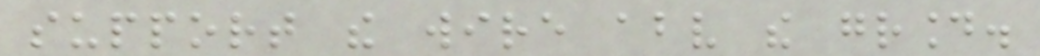support the wire above the ground.
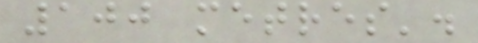100 metres'.
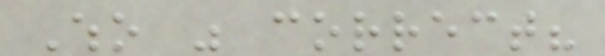Who was correct?
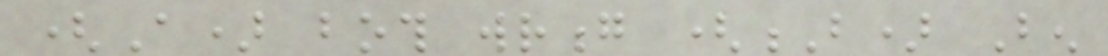(A) both wrong (B) Ben
